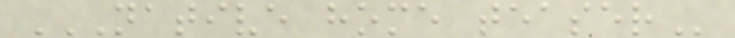NATIVE HOME TEASER
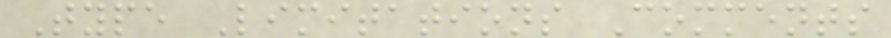Type Limitations Comments
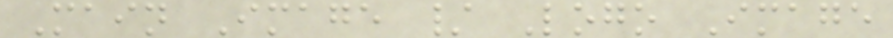Main Image / Logo Image
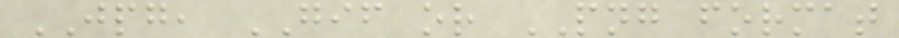JPG, GIF or PNG format
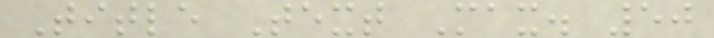Title Text Max. 50
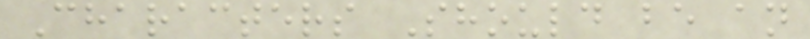Characters Should be an
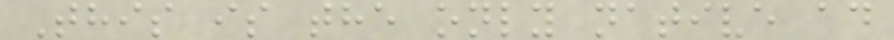This is the only native ad
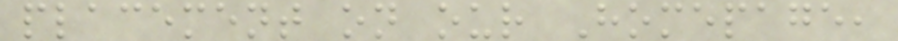placement on our Homepage,
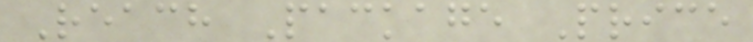Reach Package Price
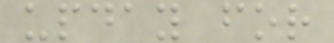upday for
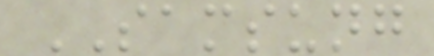SAMSUNG
